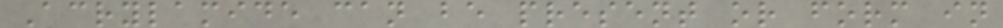Acrylamide can be present or form in
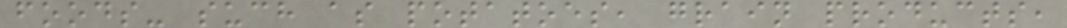foods- such as potatoes, grain products,
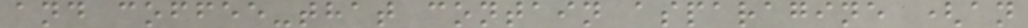and coffee-that contain asparagine (an
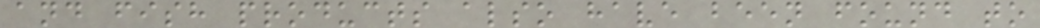and fish products also have been found to
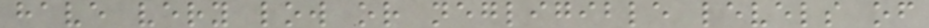have very low or negligible levels of
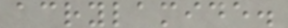acrylamide.
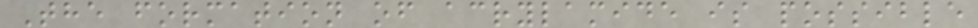The formation of acrylamide is possible
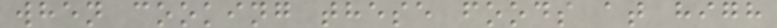when cooking these foods at high
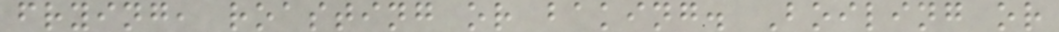frying, roasting or baking. Boiling or
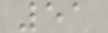51
